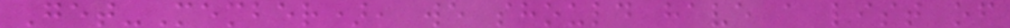Get-Member), we should have a list of
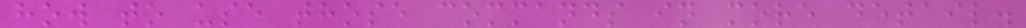how to use those commands in more detail.
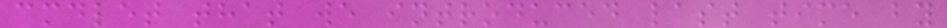cmdlet that we introduced last time by
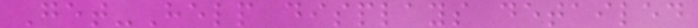Get-Help displays detailed
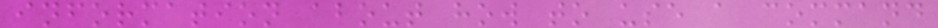information about how to use a command
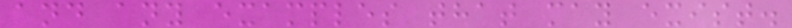and any examples that may exist.
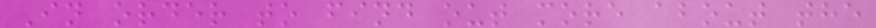In order to find out more about the
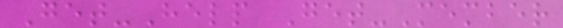Get-Help Get-Member
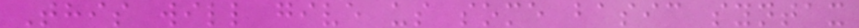This will give us some basic syntax
